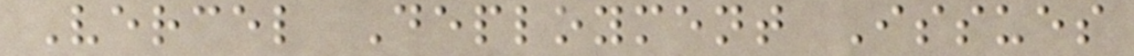Vercel Deployment Issues
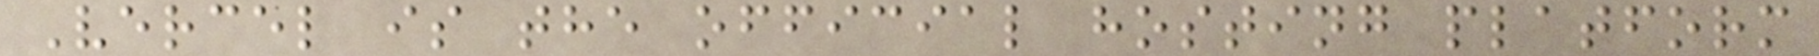Vercel is the official hosting platform
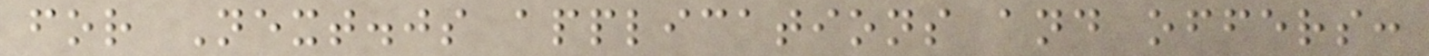for Next.js applications and offers:
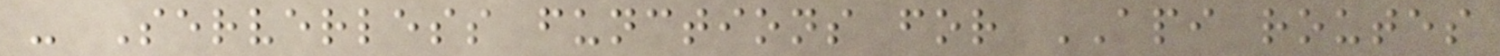- Serverless functions for API routes
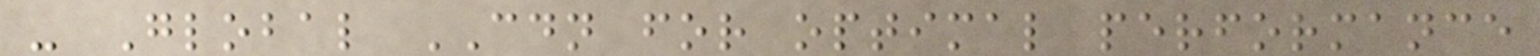- Global CDN for optimal performance
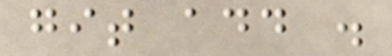git add .
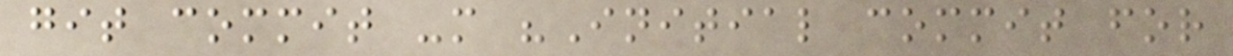git commit -m "Initial commit for
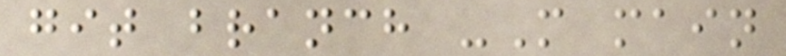git branch -M main
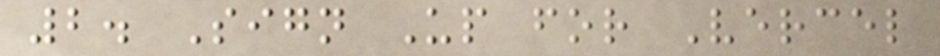2. Sign Up for Vercel
